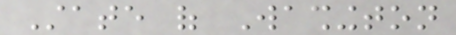State of Washington
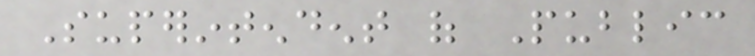Superintendent of Public
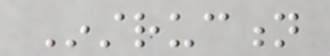Instruction
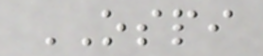OSPI
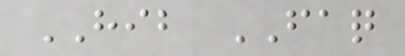HIB FAQ
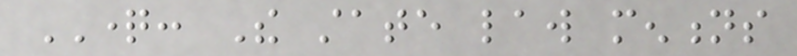QUESTION: The state law mentions
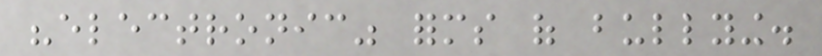"electronic" forms of bullying.
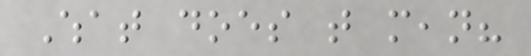What does that mean?
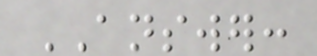ANSWER:
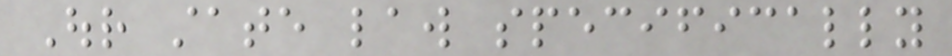Our state law specifically
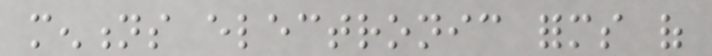mentions electronic forms of
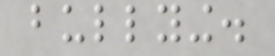bullying.
